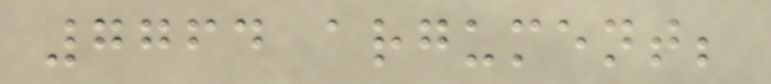7764 argument;
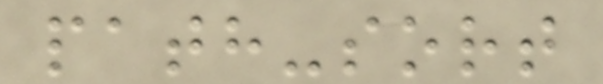path-sort
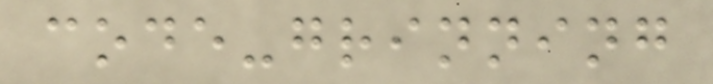code-grinning
